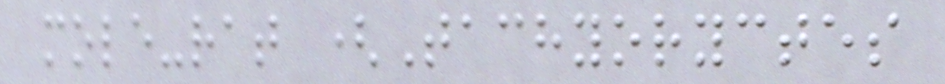mole-rat (Tachyoryctes
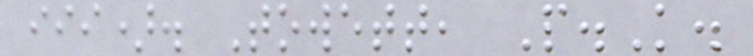iii). Towett, P.K.
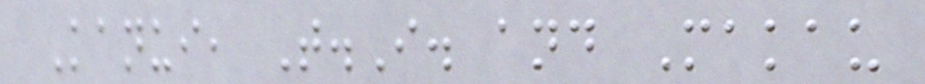Kanui, T.I. and Makau
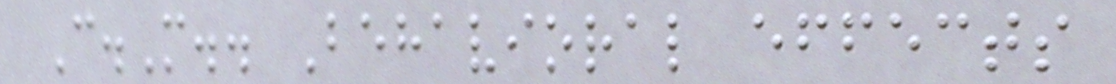C.M.. Behavioral effects
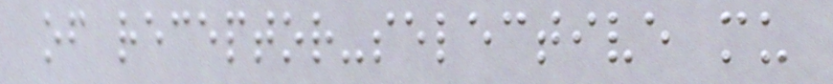of receptor-selective mu
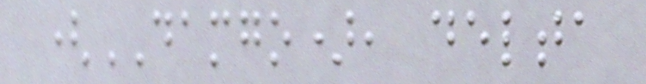(DAMGO), delta
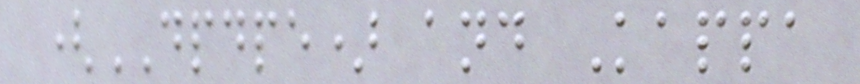(DPDPE) and Kappa
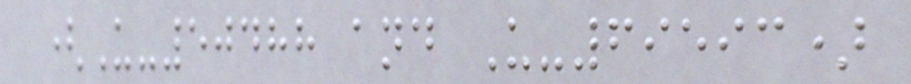(U-50488 and U-69593)
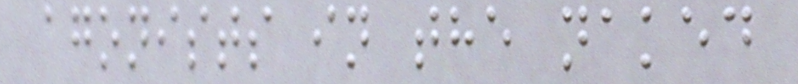agonists in the naked
